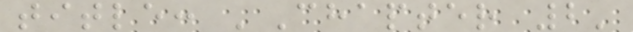title: 'Chapter 2'
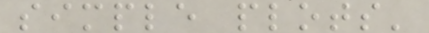simple plots'
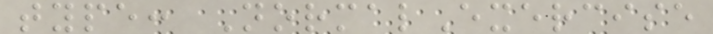type: NormalExercise
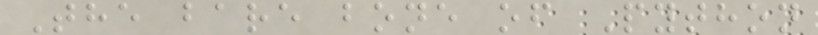The bare bone of Python
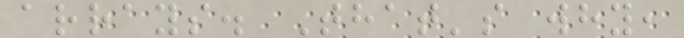arrays. That's why,
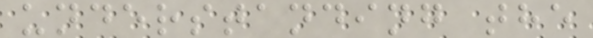understanding the
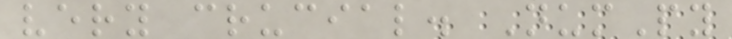very crucial. NumPy
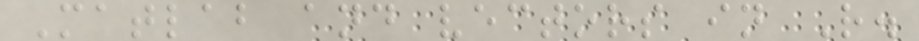Matlab and vectors in R.
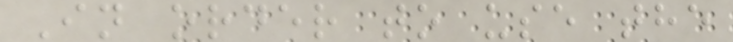In order to use the
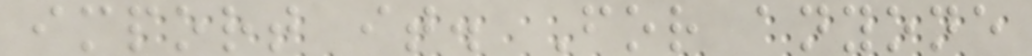import it. For anyone
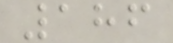186
